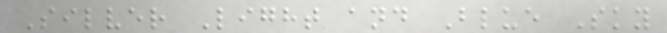Silver Light and Blue Sky
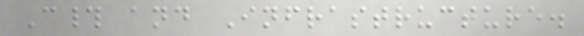C# and Infrastructure.
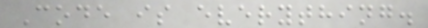Code is everything.
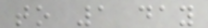to 1 day
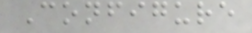Configure
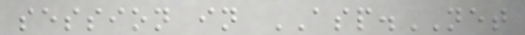session in ASP.NET
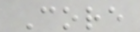Core
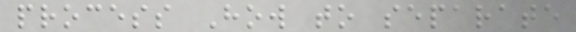process How to separate
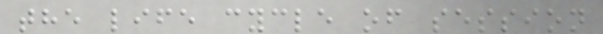the life cycle of session
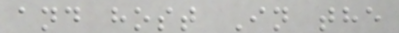and host In the
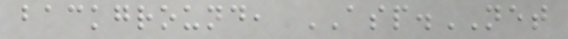background, ASP.NET
